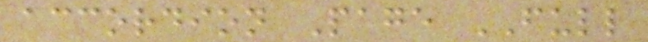accordion Page FULL
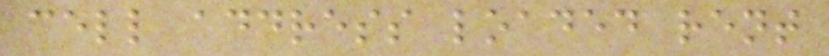cell address loaded rent
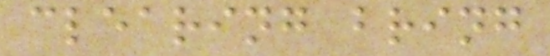clearing bring
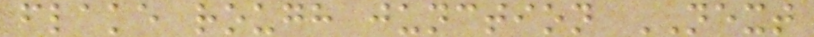flake rough junction NEXT
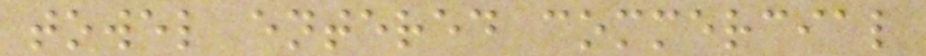towel entered commercial
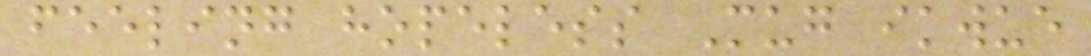feeling hopeless Mug ikwue
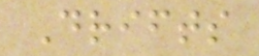Drifts
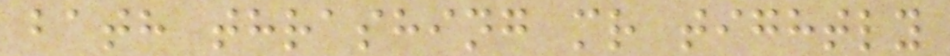bath thrashing mr tightly
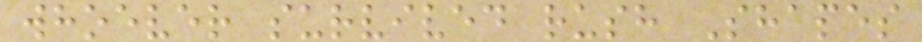whoever survived rush Shapes
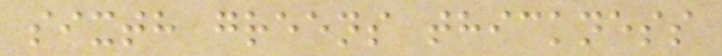sixth greens thickness
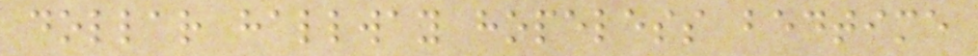dollar hallway hopeless bedtime
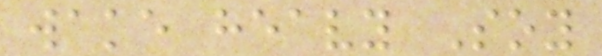wake heavy Soy
